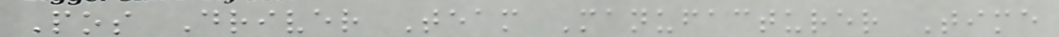Pos Driver Team Manufacturer Time
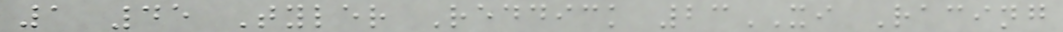1 45 Tyler Reddick 23XI Racing
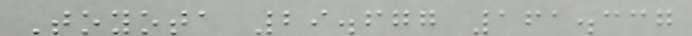Toyota 29.677 161.337
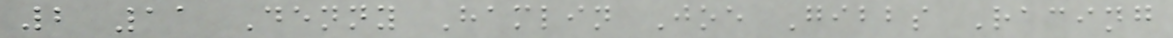2 11 Denny Hamlin Joe Gibbs Racing
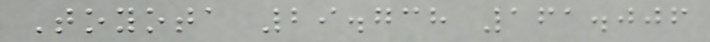Toyota 29.738 161.006
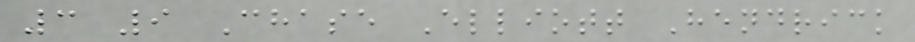3 9 Chase Elliott Hendrick
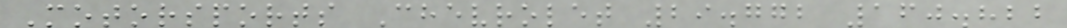Motorsports Chevrolet 29.772 160.822
